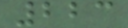223
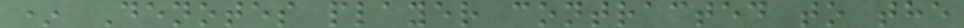* Denotes player contracted to the
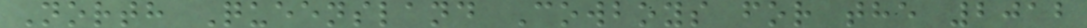North Queensland Cowboys for the 2012
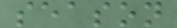season
